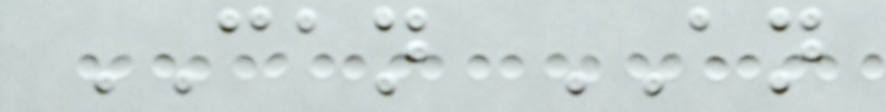CAN AN
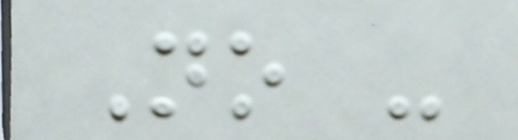No -
